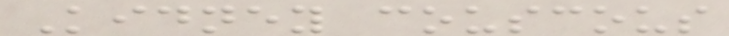Kidney couscous
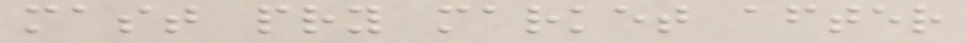mast pry market after
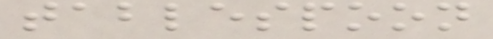tablespoon
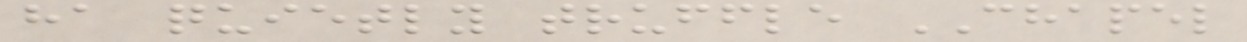ha quietly truffle CHAPEL
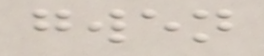gwen
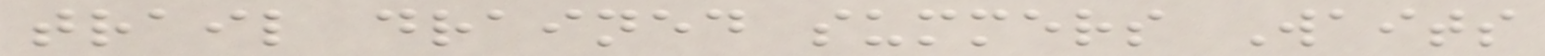trail drained summers Waits
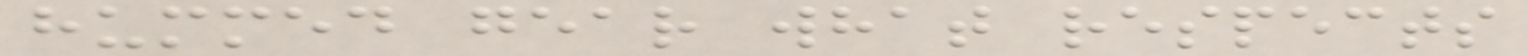hummed gear what respects
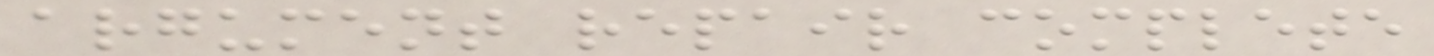argument repair complete
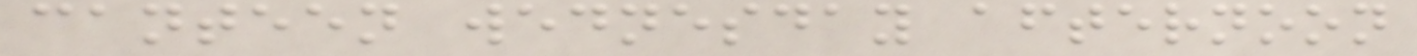canteen wednesday afternoon
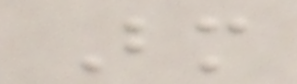Bm
